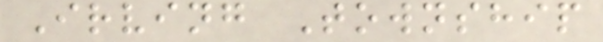Irving Township
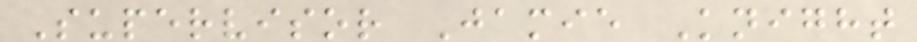Supervisor Jamie Knight
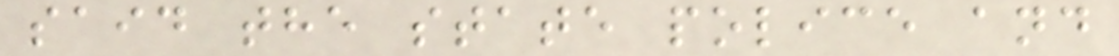said the state police and
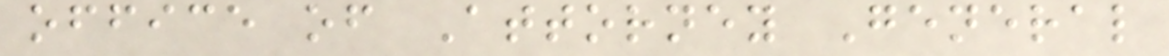office of Attorney General
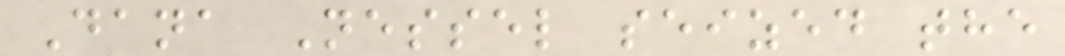Dana Nessel seized the
